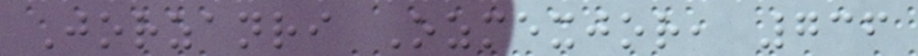Jorzanri Ozmexjor, 736
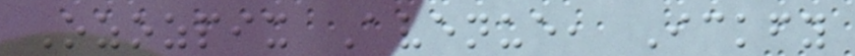Ozozpix Avenue, Ickfy
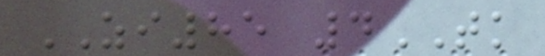ZI85 4TK
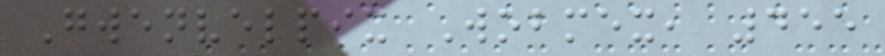Gwenvelpix Wobmex, 455
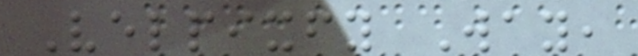Velpixfy Way,
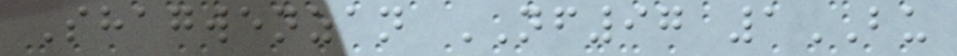Shagwenzan NF97 1BU
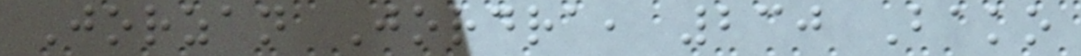Jorzan Jordra, 230 Bako
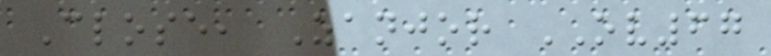Close, Zanjor OV67
